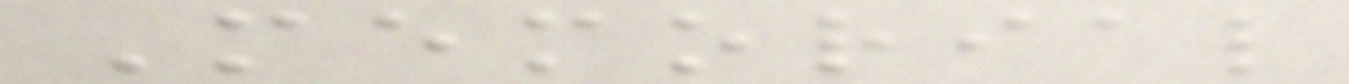Memorial
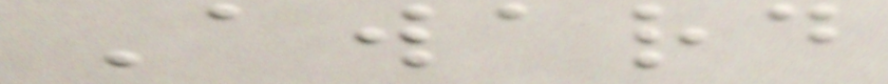Award
